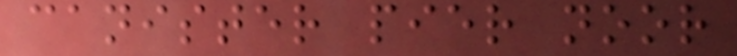canister pier noor
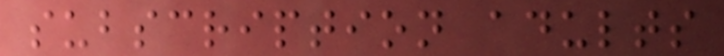subscription adults
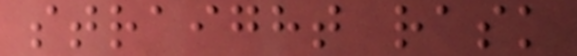straight rask
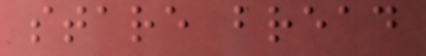stare bread
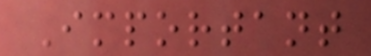Important
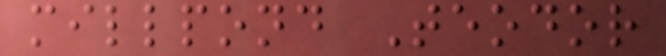millpond Teodor
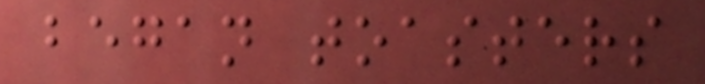began toasters
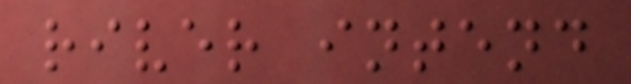river intend
